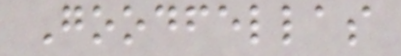Goodfellas
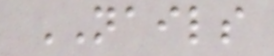NAILS
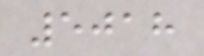5018
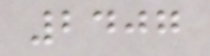2407
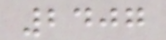2407
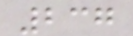237
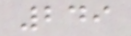249
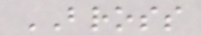BROSS
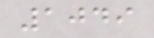1049
